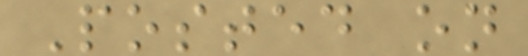Posted on
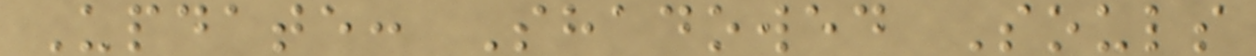Update: Shadowed Souls
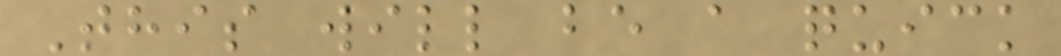This will be a quick
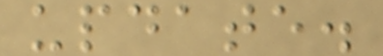update.
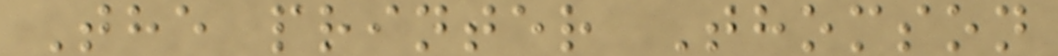The printer Thomson
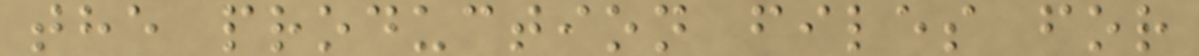the production files for
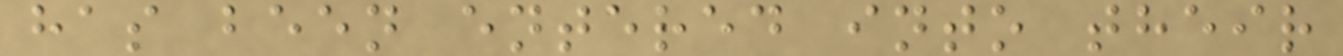has been entered into their
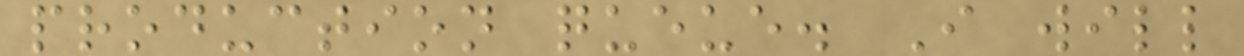production queue. I will
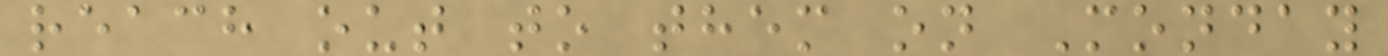reach out to them on Monday
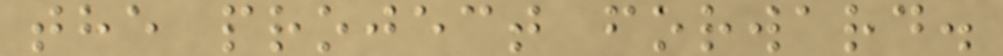the project forward.
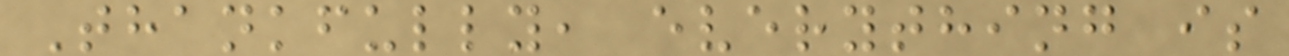Thankfully, everything is
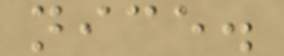nice.
